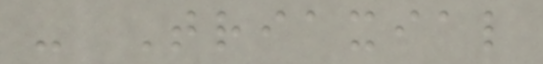- Triaxial
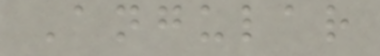Angular
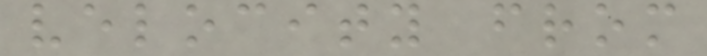velocity from
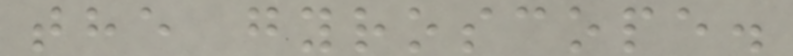the gyroscope.
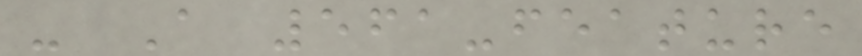- A 561-feature
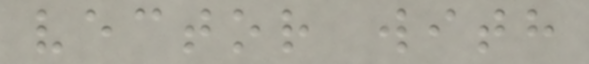vector with
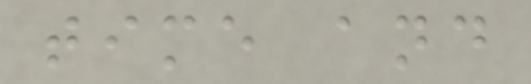time and
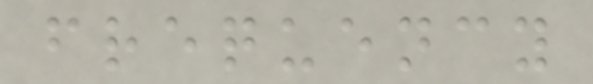frequency
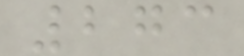273
